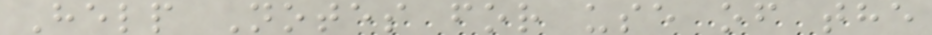Help Notes for use of the
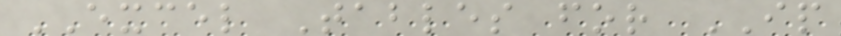EXCEL Tables for IP
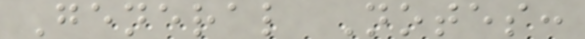General Notes:
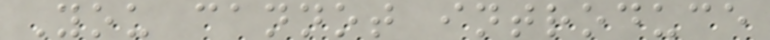You cannot introduce
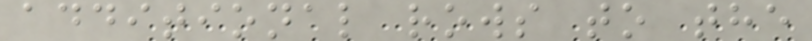additional rows to the
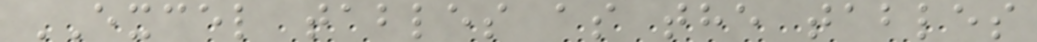EXCEL tables as the tables
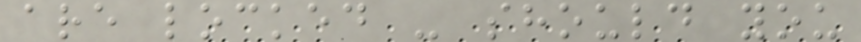are locked - should you
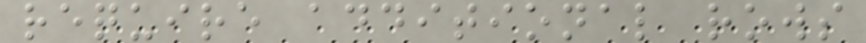require additional rows
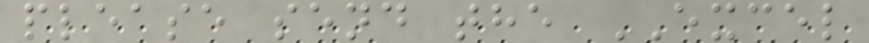please send the EXCEL
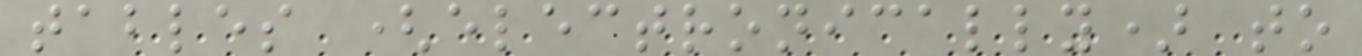tables (electronically) to
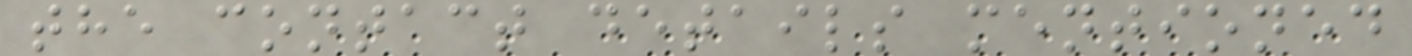the contact details mentioned
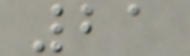21
